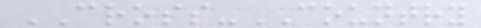CROSS-COUNTRY
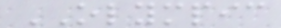OLYMPIC
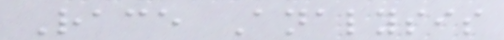Race Analysis
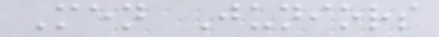Men Juniors
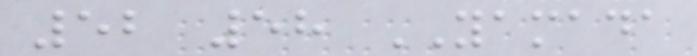52 58 YAMADA
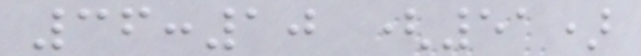36:10 (51)
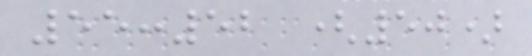55:52 (50)
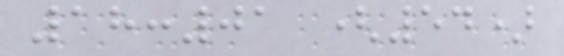18:01 (54)
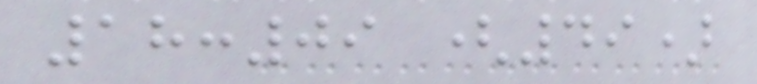18:09 (49)
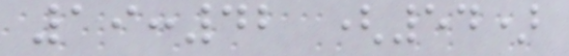19:42 (54)
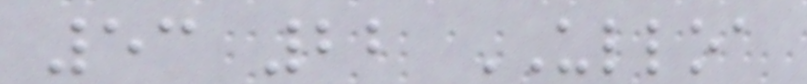53 22 ULLOA
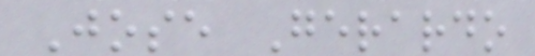Jose Gerardo
